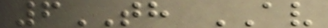6TH AV
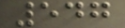547
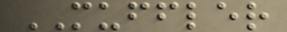MUFFLER
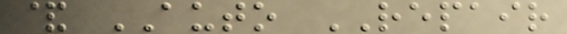& AUTO REPAIR
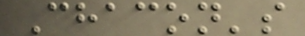Chacon's
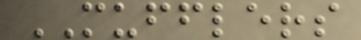MUFFLERS
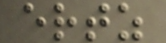ertz
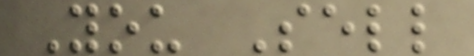You Sell
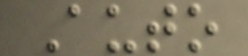Auto
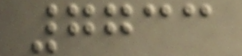7733
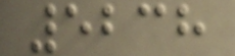5238
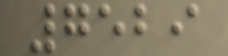7529
